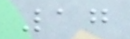17
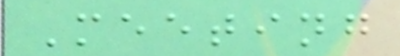Meeting
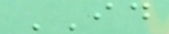ID
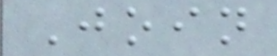Join
